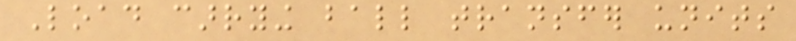Load carrying ball transfer units
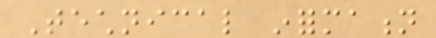Technical information
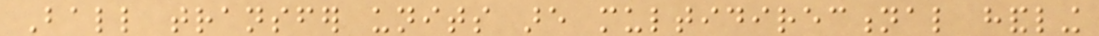Ball transfer units are multidirectional handling
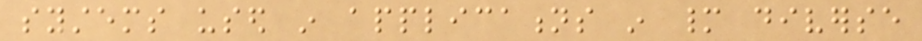systems used in applications in many diverse
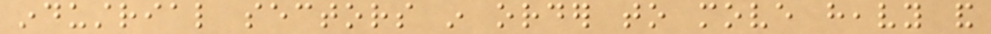industrial sectors in order to move heavy and
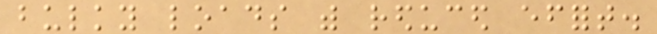bulky loads with reduced effort.
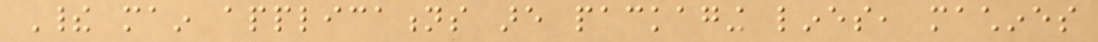Their main applications are packaging lines, machines
